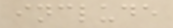include
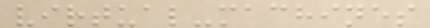virtual-machines
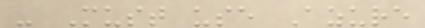- Must use Azure
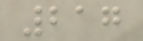217
